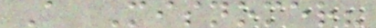A Misnomer?
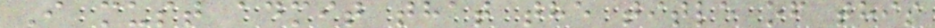I must admit that the title of this
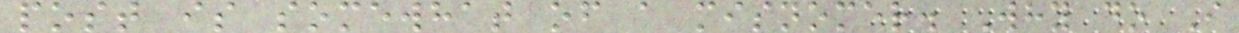post is somewhat of a misnomer. Why do I
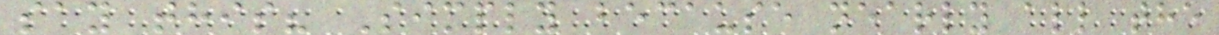say this? Simply because nearly all the
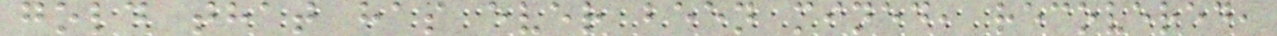gold that has ever been mined, recovered,
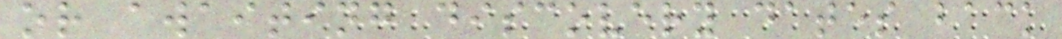or awaiting discovery dates back
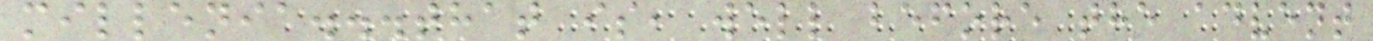millenia...that is, well before the advent
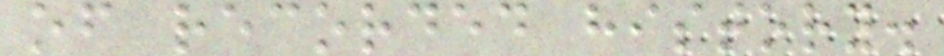of recorded history.
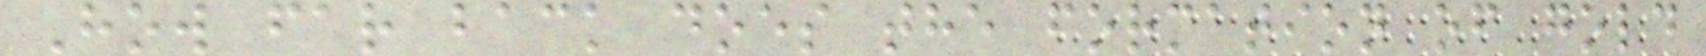How far back does the formation of gold
